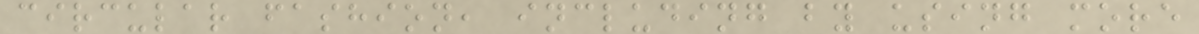circular fashion, including by using more
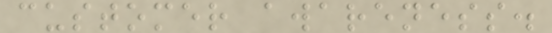customer awareness.
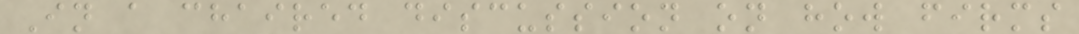In a chaired discussion on how firms
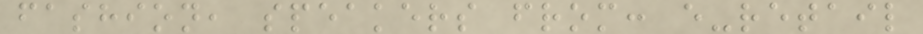fashion, speakers from: e-retail
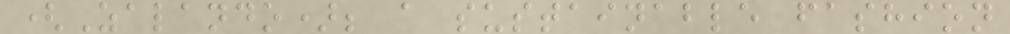(Zalando); a sustainable fashion
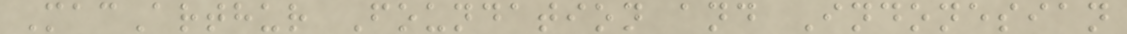MacArthur Foundation and Indonesian
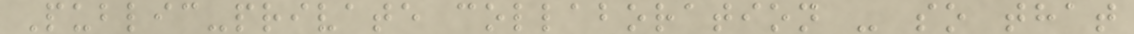Public-private collaboration - so that
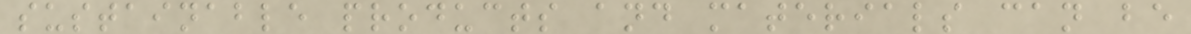sustainable products and materials can be
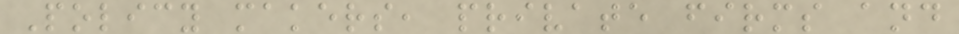Policy makers, private firms and
